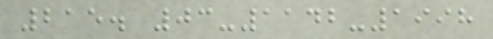215. 03-1142-1998
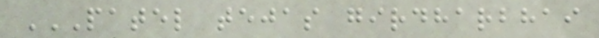PATEL TEJAS GIRDHARBHAI
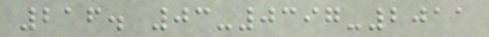216. 03-0397-2011
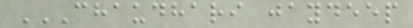CHAUDHARI JAYDEEP
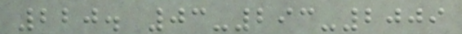220. 03-293-2009
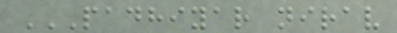PADHIYAR NIRAV
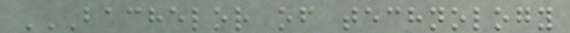BACHELOR OF TECHNOLOGY
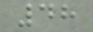48
